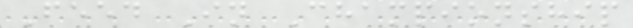Feed In Championship
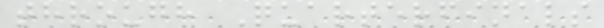through Quarterfinals
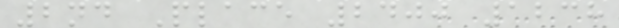2nd Place 2400 1238
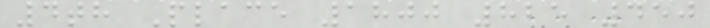4th Place 1800 825 450
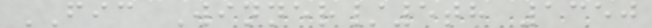FIC Winner/5th 1350
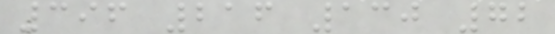396 216 130 72
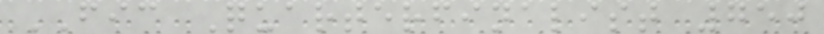FIC Quarterfinalist 750
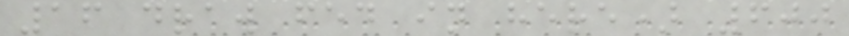16 draw fed in here) 600
